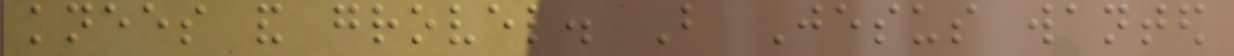knees and grovel. But Jesus wanted
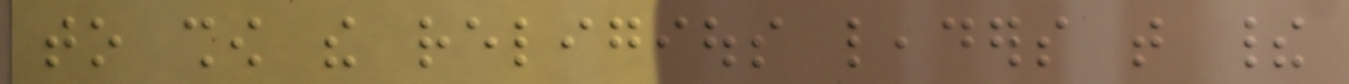to show the religious leaders that their
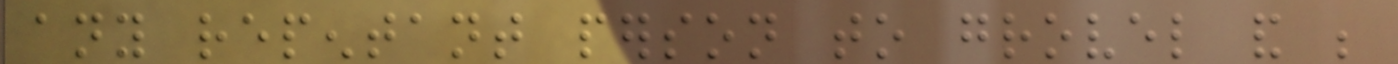any repentant person to grovel and be
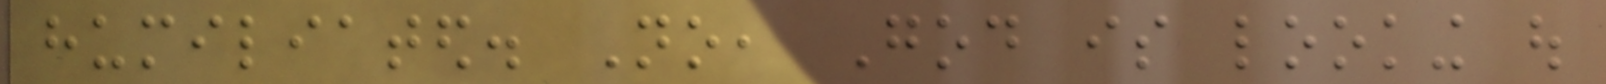humiliated. No, God is looking out
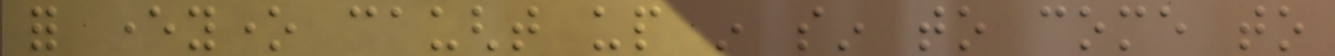for everyone caught up in sin to come to
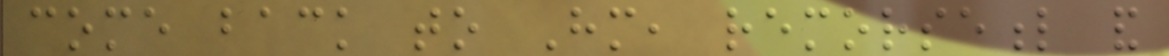come back to Him, remorseful and
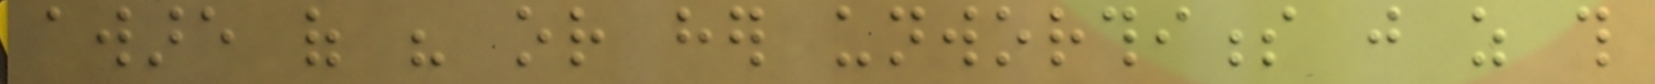aware of his or her unworthiness just as this
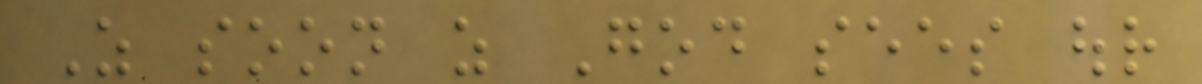As soon as God sees our
